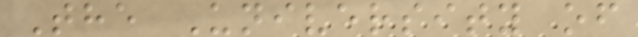The University of
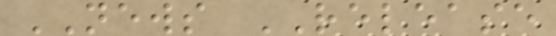NEWS RELEASE
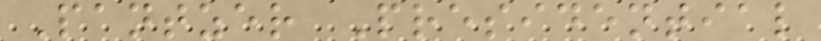Pantzer Presidential
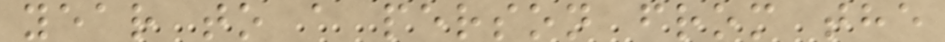year to a person from the
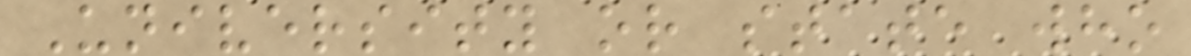University or state who
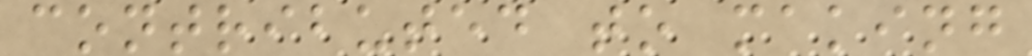contributed to making
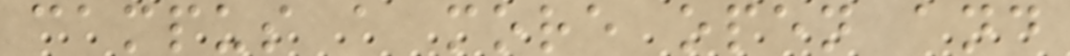campus a more open and
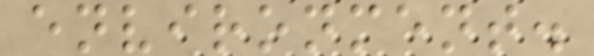environment.
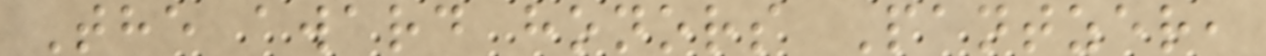The award honors Pantzer,
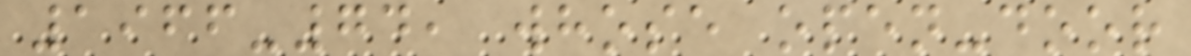1966-74, whose open-door
